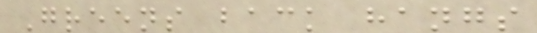Greens back hangs
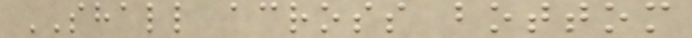SHALL across bottom
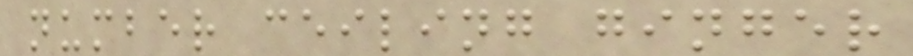number ceiling ginger
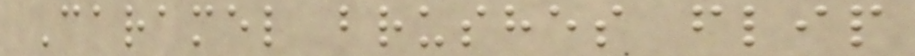Caramel brushes flip
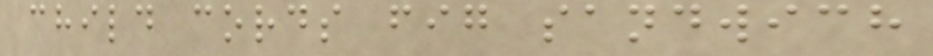child cords fig sandwich
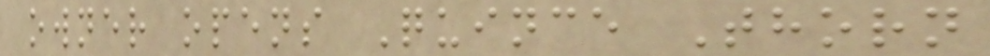owner opens Quince Thorn
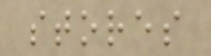stores
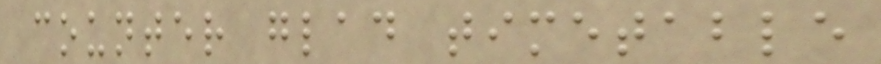counter glad timetable
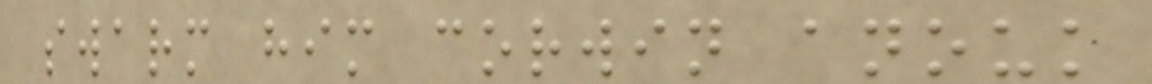swarm him corwin anouk
